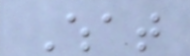What
